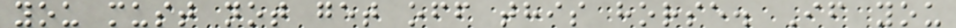you must not get off this horse. If you
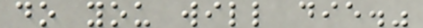do you will die."
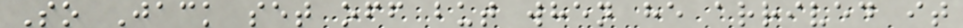So Jack set off but when he arrived it
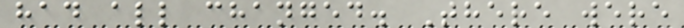had all changed. There were
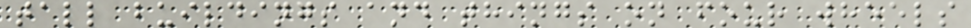tall buildings and things on four wheels
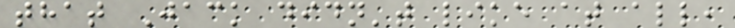that Jack didn't like at all,
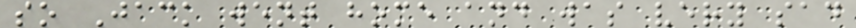so Jack went home and was very sad
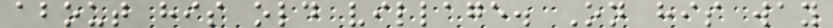about his old village. On his way
